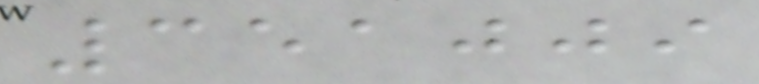351009
